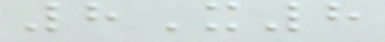8X8
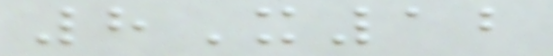8X12
